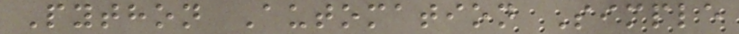Python Automation Simple
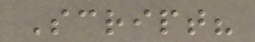Script?
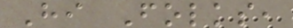Hi Folks,
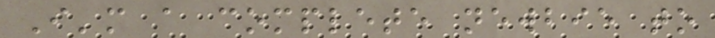I'm a complete newbie to
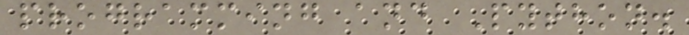programming and Python.
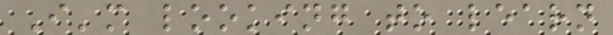I'm looking to learn
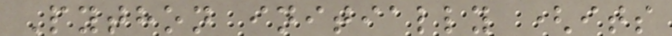Python initially (its
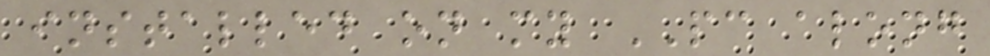installed on my PC along
